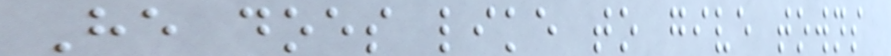He does like to give towns
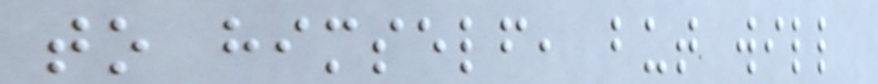to himself, but will
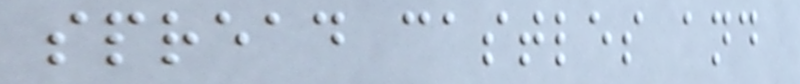spread castles and
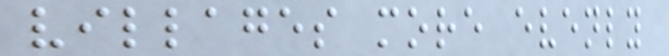villages more evenly
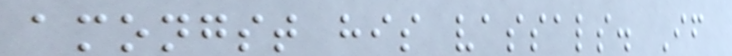amongst his vassals. If
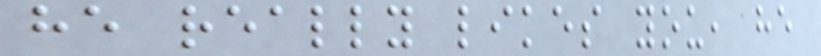he really likes you, he
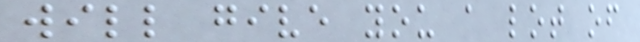will give you a lot of
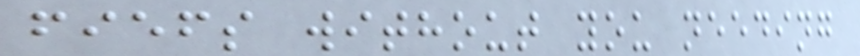fiefs without you needing
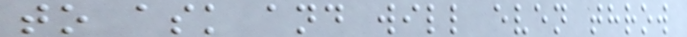to ask and will even throw
